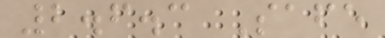2.6.3 Safe
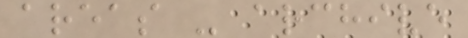areas - archive
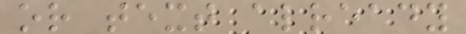or text already
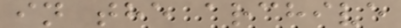in the archive
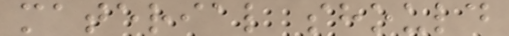material should
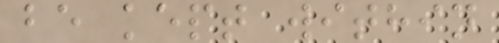be kept within
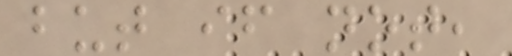but if not,
